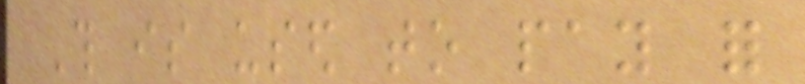This is used to pay for
